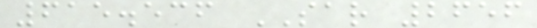615.536 SAR 2656
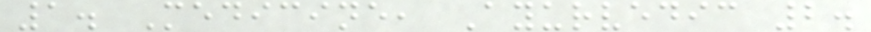1. Medicine, Ayurvedic 2.
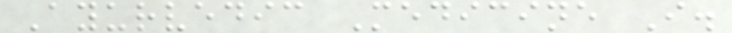Ayurvedic Medicine I.
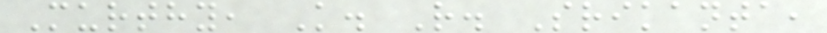Murthy, K. R. Srikanta,
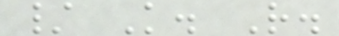/ K. R.
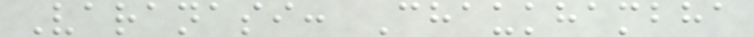Varanasi: Chaukhambha
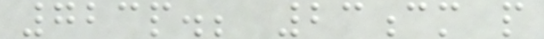723p.; 23cm p
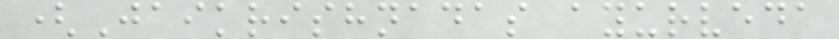(Jaikrishnadas ayurveda
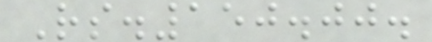Rs.150.00.
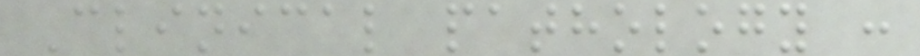Clinical pathology :
